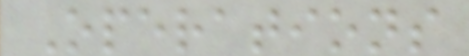Operations
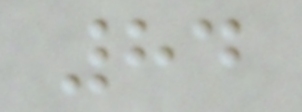84
